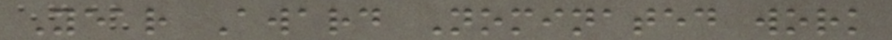Year Award Nominated work
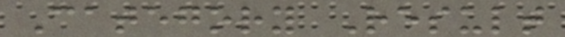Category Result
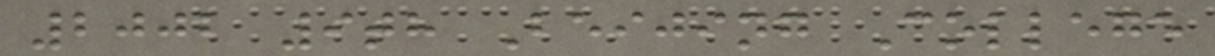2002 9th Beijing College
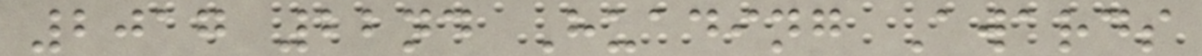2017 22nd Huading Awards
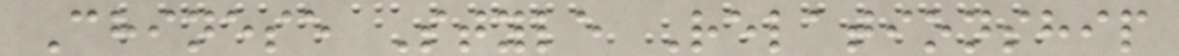Chinese Style Relationship
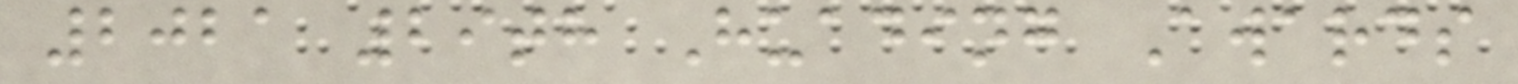2021 29th Huading Awards
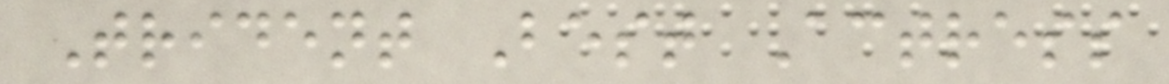Trident Best Actress
